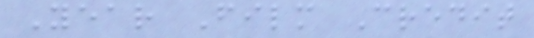Year Film Credit
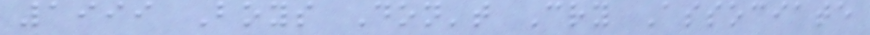1999 Boys Don't Cry Associate
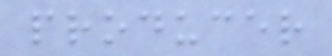producer
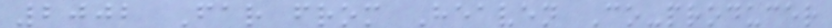2002 Far from Heaven Co-producer
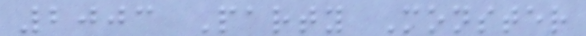2003 Party Monster
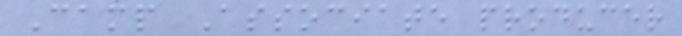Camp Associate producer
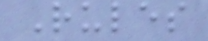Rules
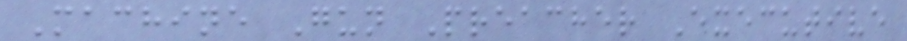Machine Gun Preacher Executive
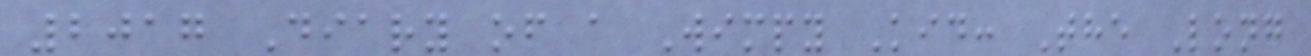2017 Diary of a Wimpy Kid: The Long
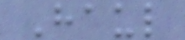Haul
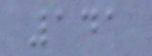141
